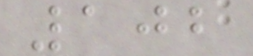102
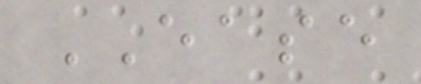EASE
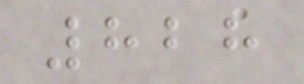828
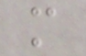m
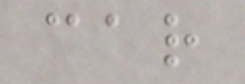car
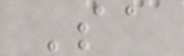Sa
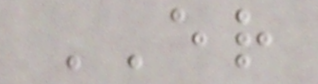ER
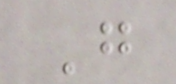G
